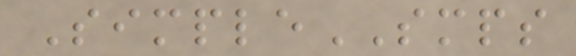SimpleSMPS
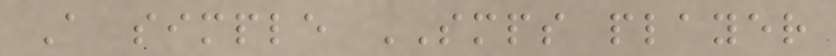A simple SMPS player
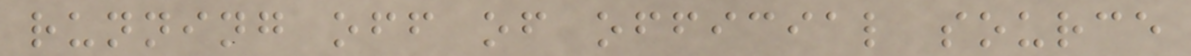running off of official source
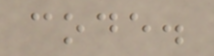code.
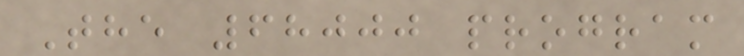The 68000 program
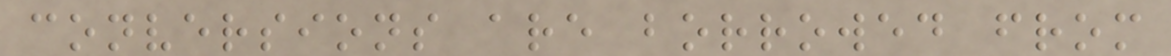conversions are borrowed from
